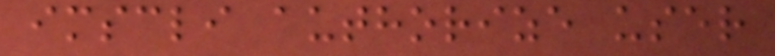imscli authorize user
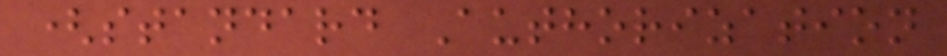(standard Authorization
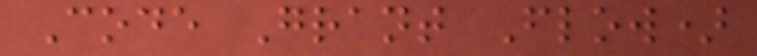Code Grant Flow)
